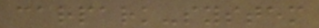carpark-system
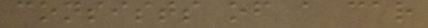consists of a car
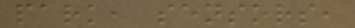park, sensors,
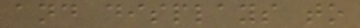and displays to
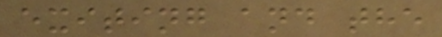exiting and the
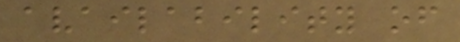availability of
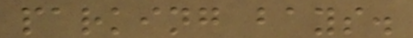parking bays.
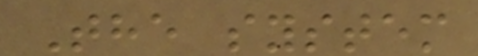The system
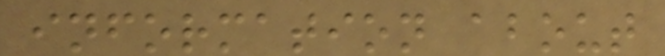information about
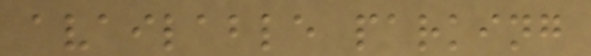available parking
